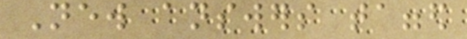New answers tagged
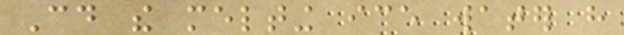Could the melting ice water have
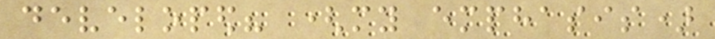developed? (my emphasis)
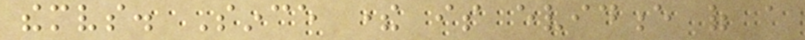themselves. Since there is evidence of a
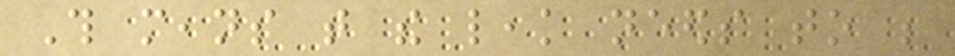This means that the leak needs to be
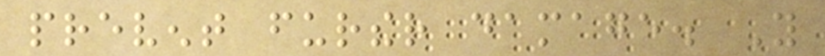prevent further damage. You
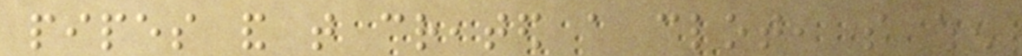pipes and that created a clot, so when
